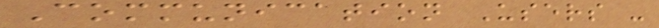Communication Users -
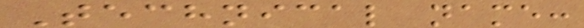Technical name:
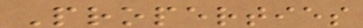Properties
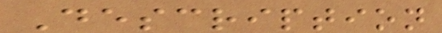Description
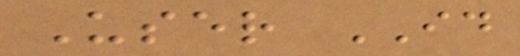User ID
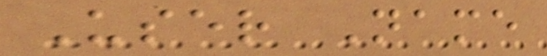User Name
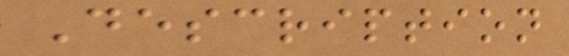Description
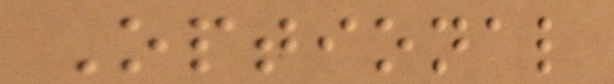Optional
